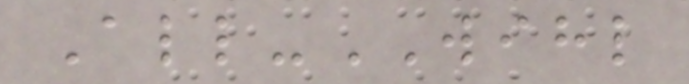All-WIHL
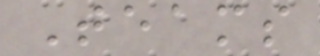Teams
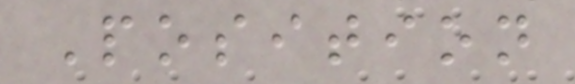Position
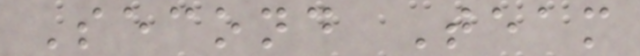Second Team
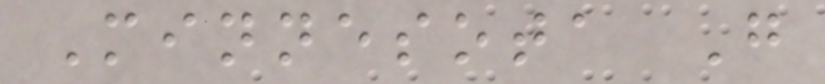Minnesota G
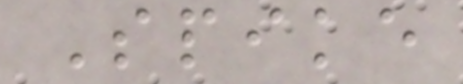Spike
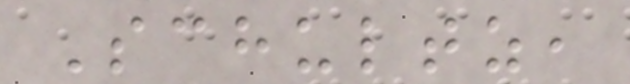Schultz,
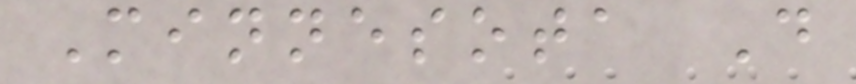Minnesota D
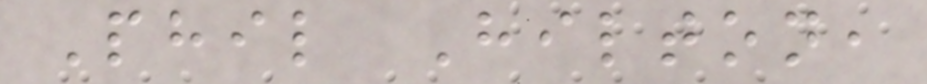Phil Hilton,
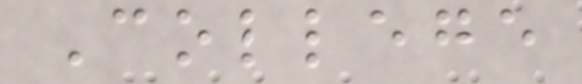College
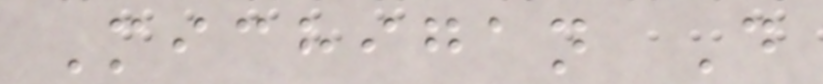Michigan D
